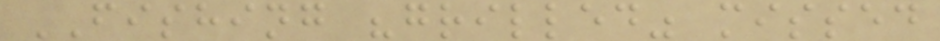FISHING "grilled" missed
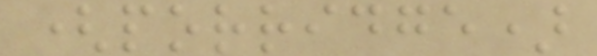(porridge)
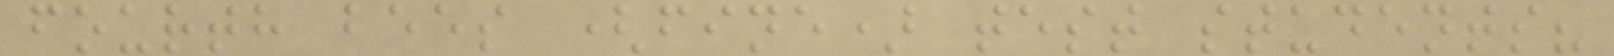fourth bees (fine) test students?
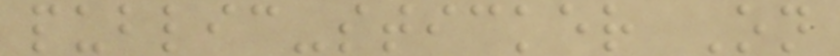public-sticker On
